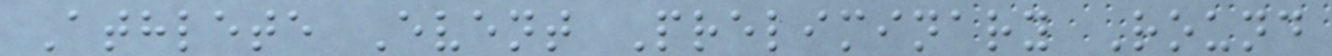Athlete Event Preliminary Round
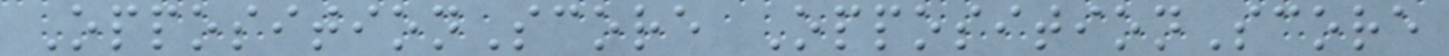OppositionScore OppositionScore
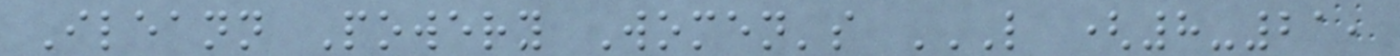Ileann Powery Women's L (8-21,
